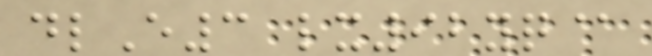dlE3 lx92yq@
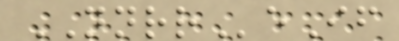NNRReIf
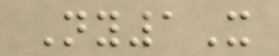Ny1X
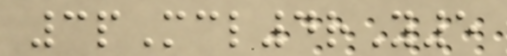3pMcl4rY5
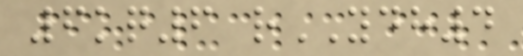6kq6 rYDH4
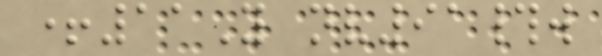+11Y nv91#w
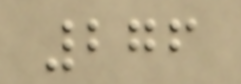276
